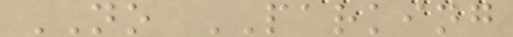NO PARKING
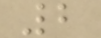2
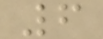6
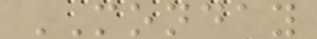MONDAY
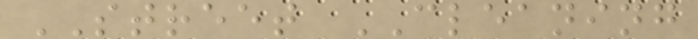STREET CLEANING
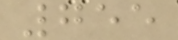755
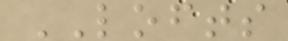LOFTS
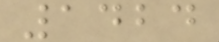1424
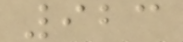923
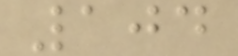104
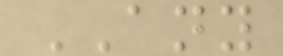ANY
